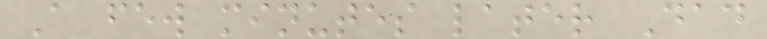A few minutes later Dad
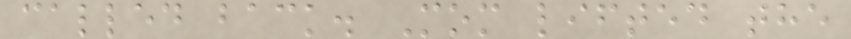called back. Mom lifted the
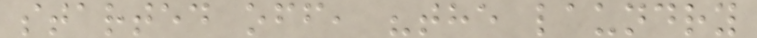started off, "the laundry
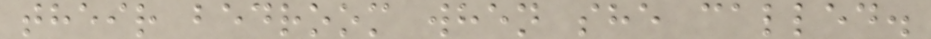their bedroom when she called.
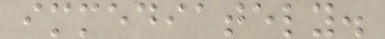immediately.
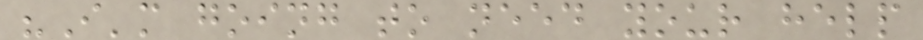"I'm going to need your help
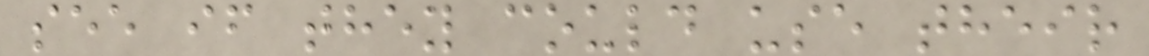see if they could use their
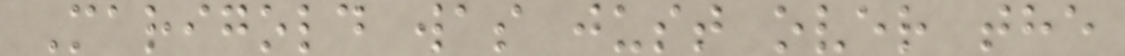Marigold was just over the
